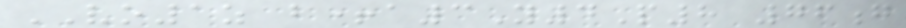VO1z b+a3Y4P8 76g
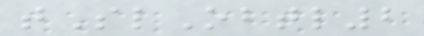tSlObtl2
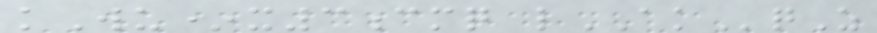kWu*x3cmq lAKqZ
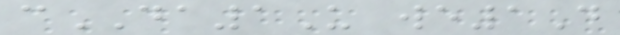cDA1U we1D
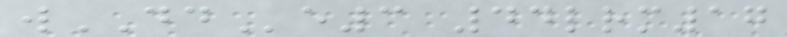wDDe3 44lrm17
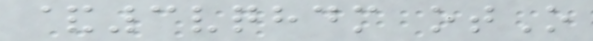&3vqhdm otO
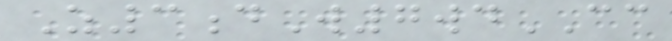Z3dW7wdCC
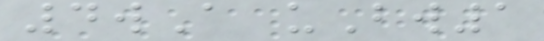4wA uBw1
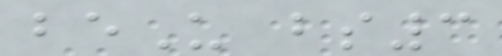beU bs3
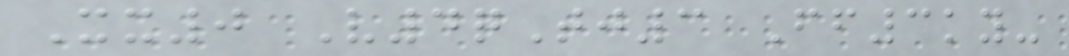Xx0 V4qTj3 Ff3ky-
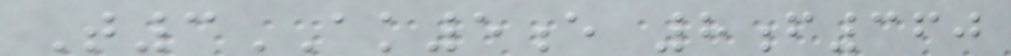T3AK5e 8f360
